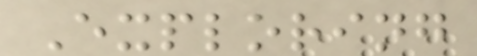Exploring
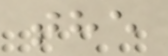the
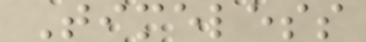Timeless
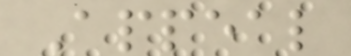Appeal
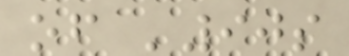of '90s
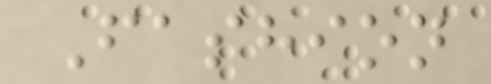Fashion
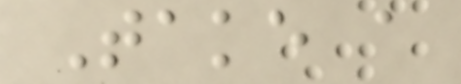Take a
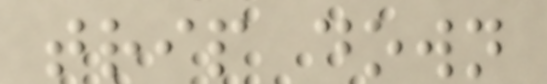trip down
